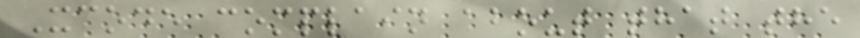Xcode complain about that the
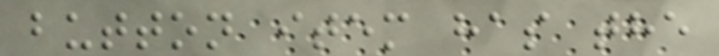button item has the
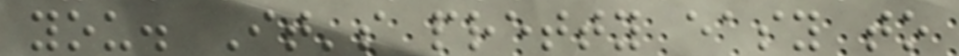you. It's pretty easy to
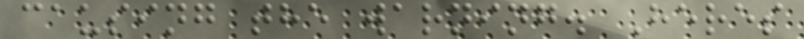causing the warning. Heres
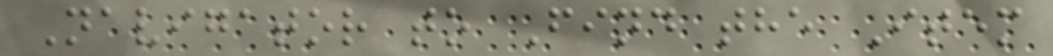Navigator to Find the Item
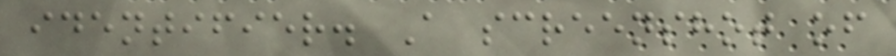identifier. A screenshot of
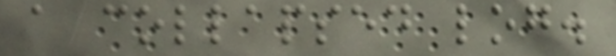a collapsed log.
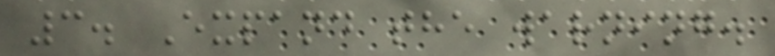3. Expand the warning.
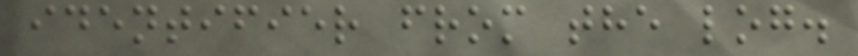identifier from the log.
